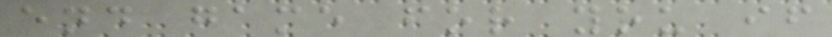end game for you if
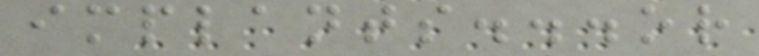implants...or
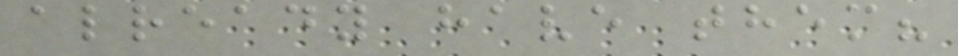already have them?
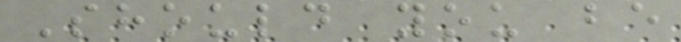Should you be
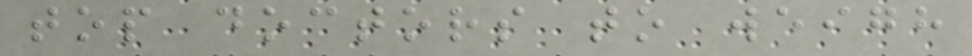top doctors to weigh
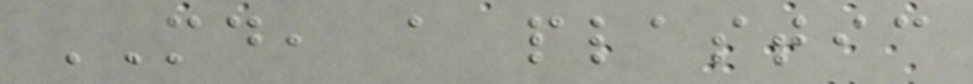MD, a plastic
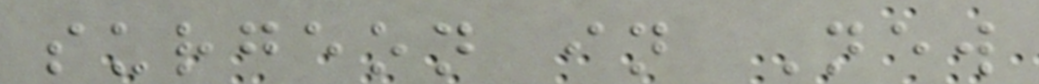surgeon in New
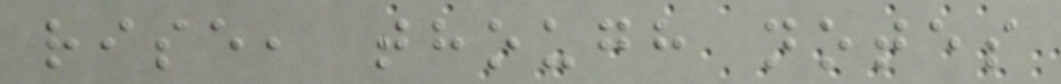rise, though notes
